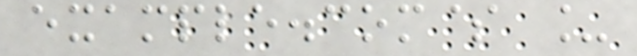example.com$ _
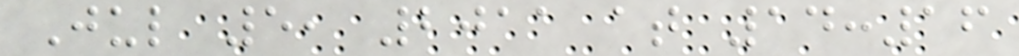Jul 5, 2011 at 14:16
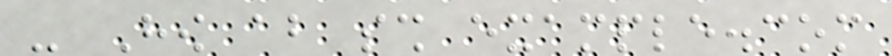- How about ssh example.com
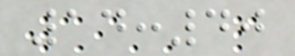14:40
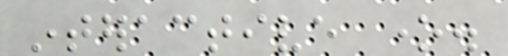interactive one.
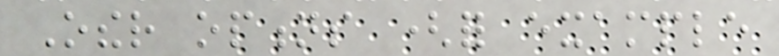Other options (for example
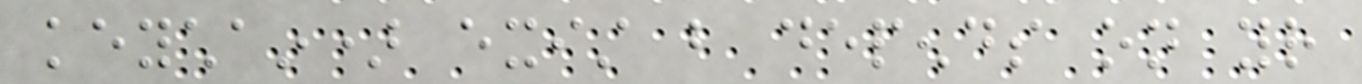keychain) exist but depends on your
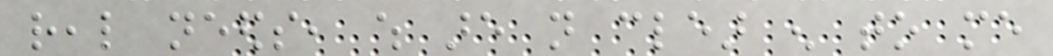real needs, which are not clear enough to me
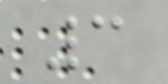3
